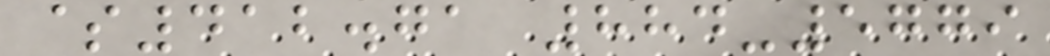$412.71 884-5779
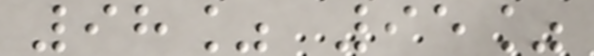98% 95%
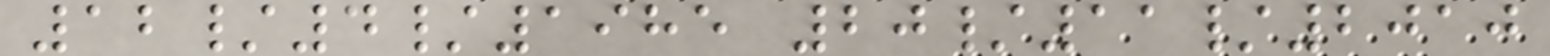12/4/1985 20/11/2010
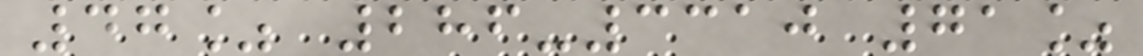47% 286-3310 71%
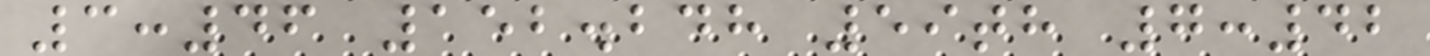3:46 152.248 59th 7:42
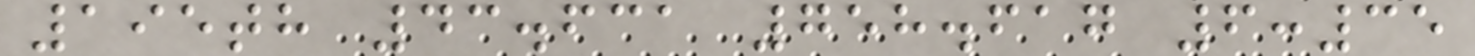195th 43.631 758.617 6:35
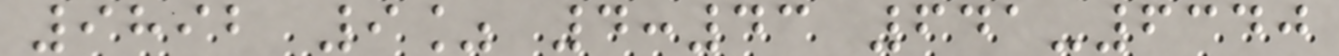9892 9% 4:43 641-6340
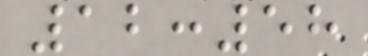12:58
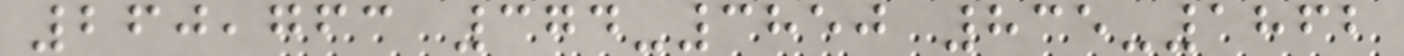260,763 374-3850 835-1862
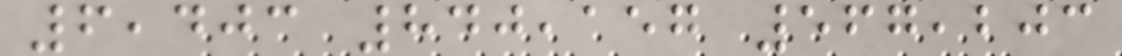6,403 840,157 567,203
